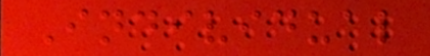Individual
